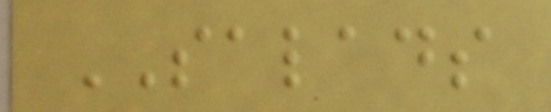SALADS
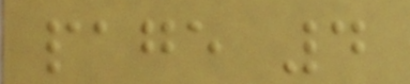page 4
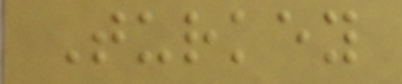Turkey
